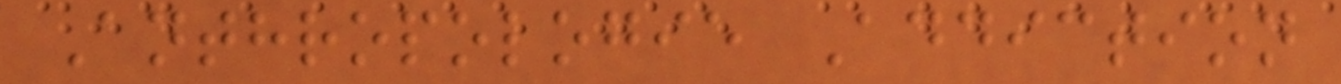Anthropologie Addiction
